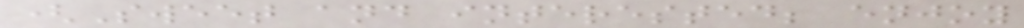(Sweet and interested; enjoy
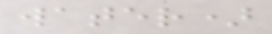water)
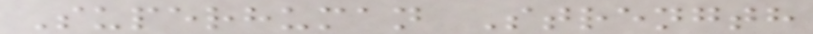Superhuman Strength
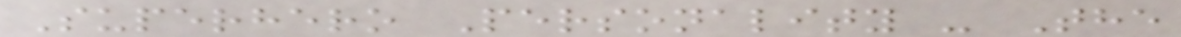Superhero Personality - The
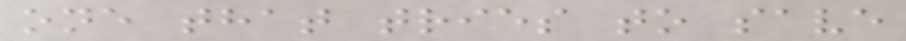one that tries to save
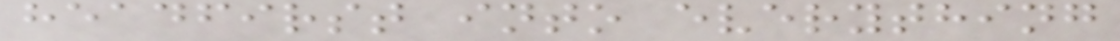headfirst into everything
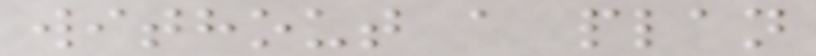without a plan
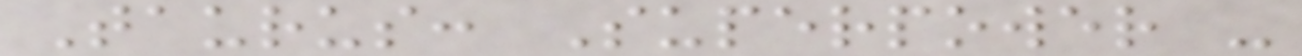Taurus: Superpower -
